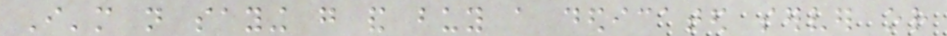I'm not saying go and buy a dedicated server or
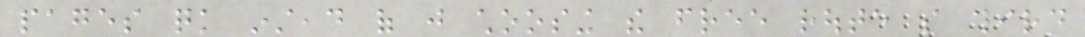pages quick instead of just choosing the free route so third
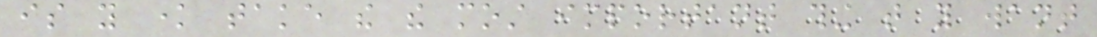is you know take the the most important thing that you want
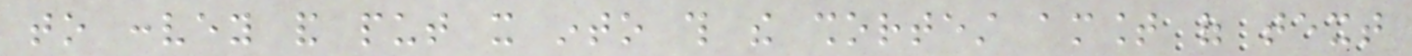to convey and put it into this the shortest amount of text
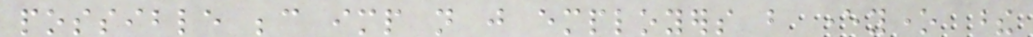possible because imp not just employers but everyone these
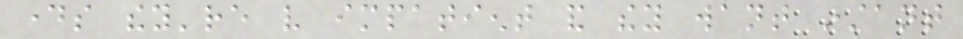days they're very impatient and they want instant
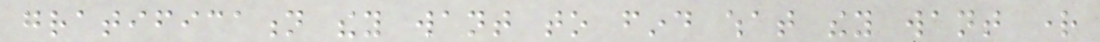gratification they want to find what they want right
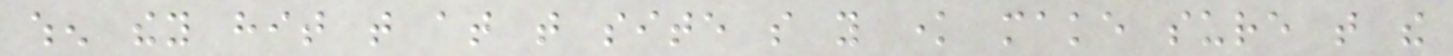when they hit that at that site so you know make sure that the
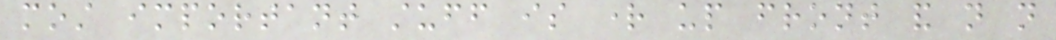most important stuff is right up front and not not
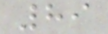89
